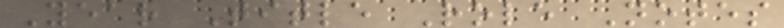Year Title Role Notes
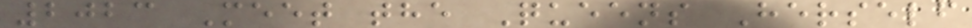2023 Meet the Queens Herself
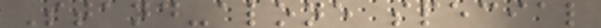Stand-alone special
